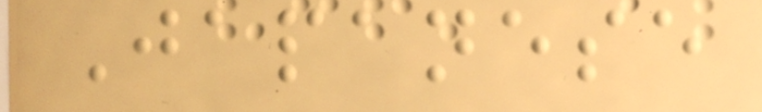Japanese
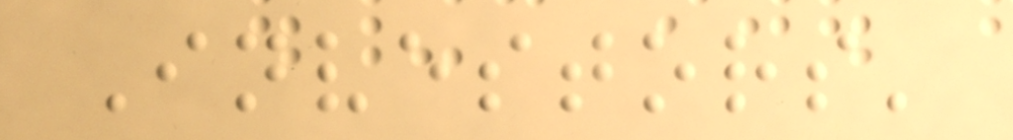Investors'
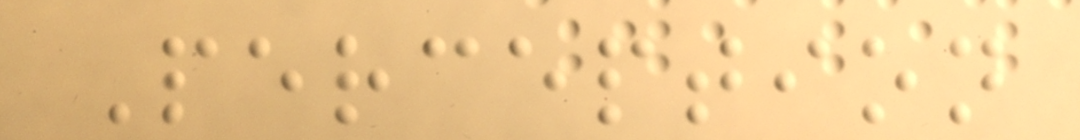Perception
